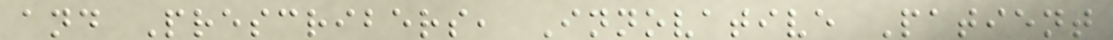and Prescribers, Innovative Patient
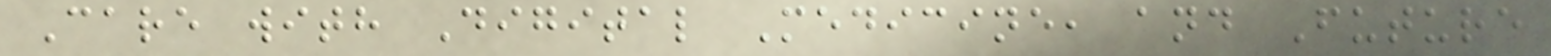Care with Digital Medicine, and Future
